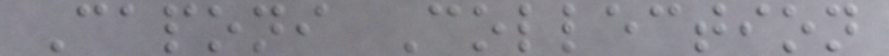Caponi Collection
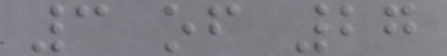3 of 27
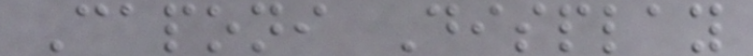Caponi Display
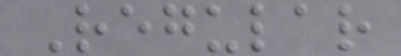Regular
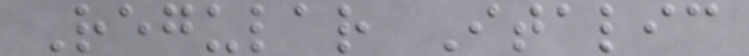Regular Italic
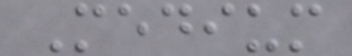Medium
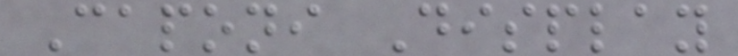Caponi Display
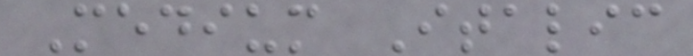Medium Italic
